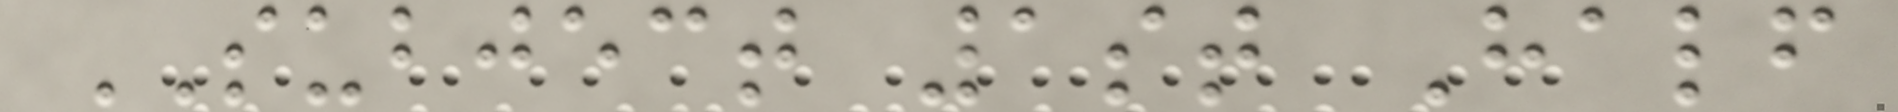SUBJECT 1st Half
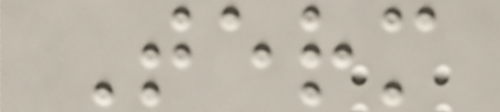Term
